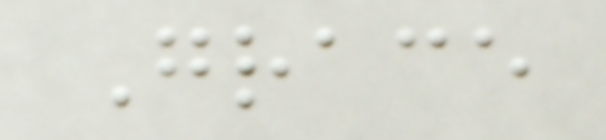Grace
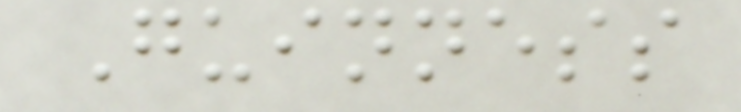Guinness
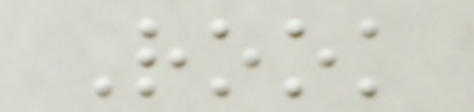Rook
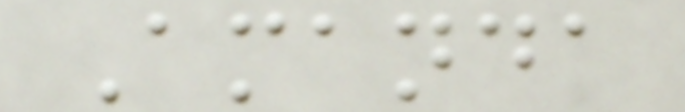Amanda
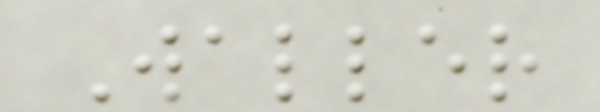Waller
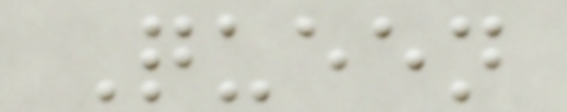Queen
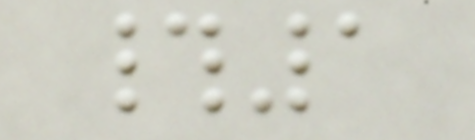#1
